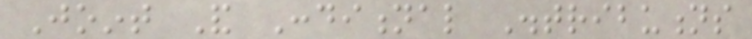Joint And Conditional Distributions
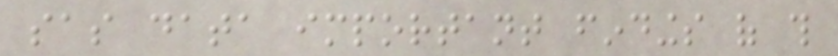sas data important findings of this
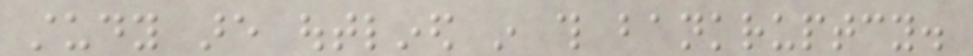study are outlined in this bankruptcy.
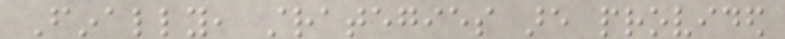Finally, strategies are provided
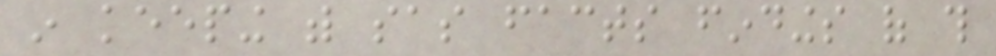in keeping with sas facts findings of this
